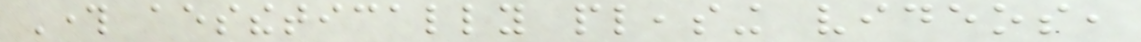Through aesthetically pleasing videos,
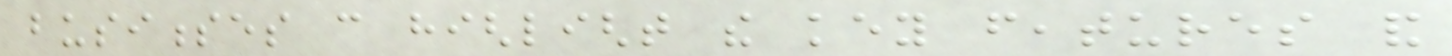businesses can highlight the key features and
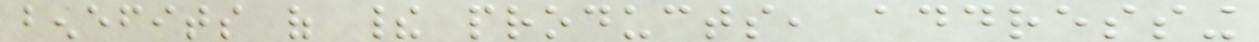benefits of their products, addressing
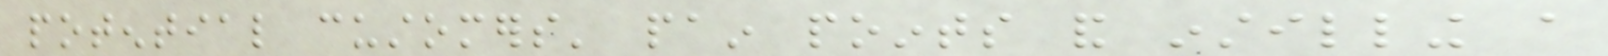potential customers' pain points and instilling a
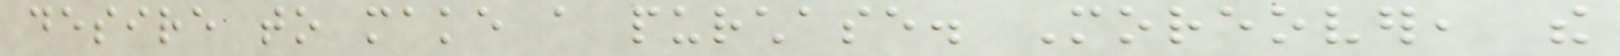desire to make a purchase. Moreover, the
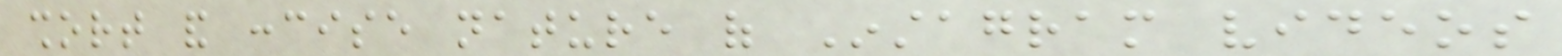short and concise nature of Instagram videos
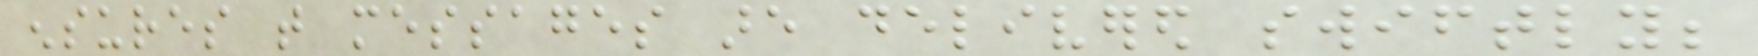ensures that messages are delivered swiftly;
